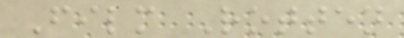Film Rotten
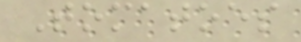Tomatoes
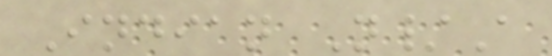Indian N/A
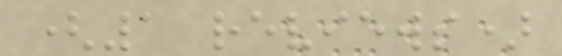(1 reviews)
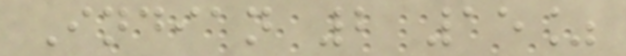Indian 2 15%
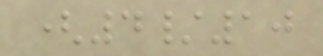(4/10
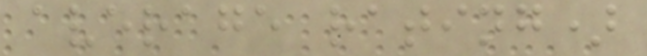average rating)
